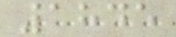1845
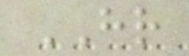HR
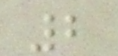2
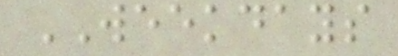WEEKDAYS
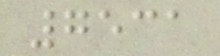7531
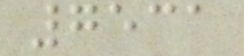7531
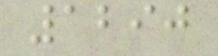1290
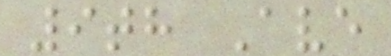9th Ave
